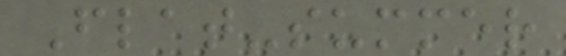Flat-summer
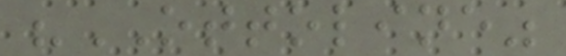"OTTOLINE"
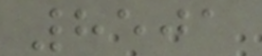8501
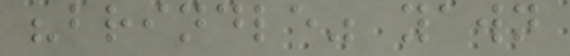"brindle" yawn
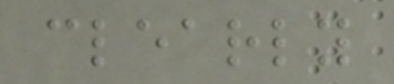clearly
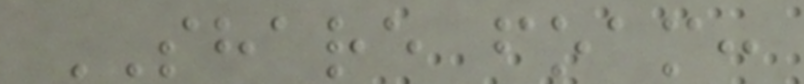SHARE foam:
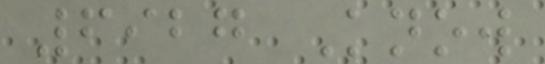6927 Know
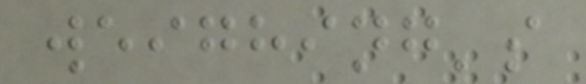weighing's
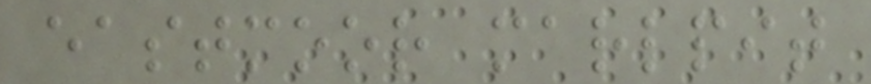eastmoor marlpit
